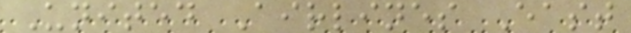United Airlines East
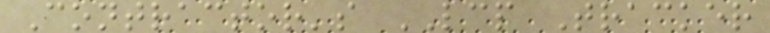Contractor's LCP Tracker
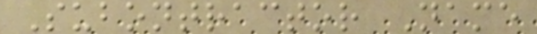Subontractor Name
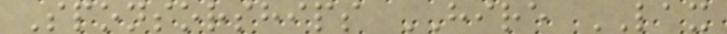Sponsorships HIRE LAX
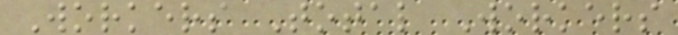Workers Total Workers
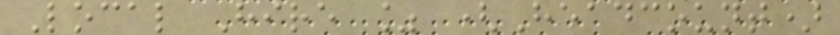Local Hire % (Headcount)
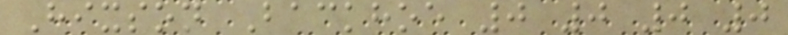Hixson Backhoe 0 0 0 0
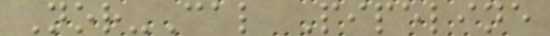Nor-Cal Pipeline
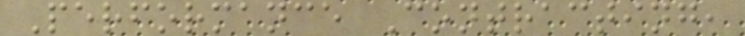Performance Contracting,
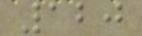120
